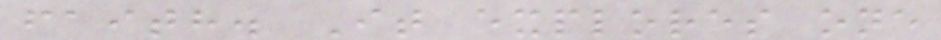faith. It explores one
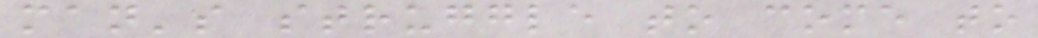man's struggle to come to
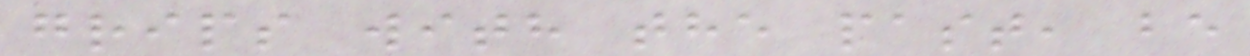grips with the past, be
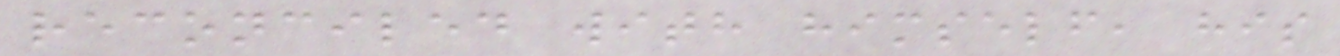reconciled with himself, his
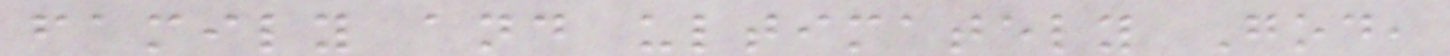family and ultimately God,
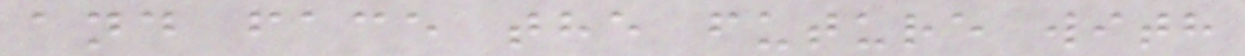and face the future with
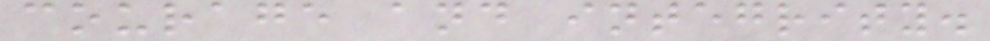courage and integrity.
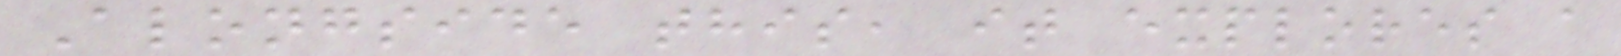Alongside this, it explores a
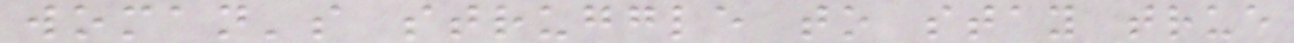woman's struggle to stay true
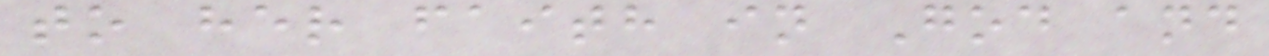to her faith in God and
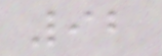92
